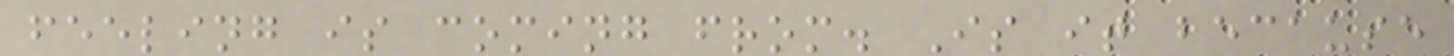feeling is coming from. Is it because
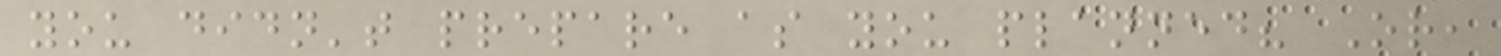you didn't prepare as you planned? Or,
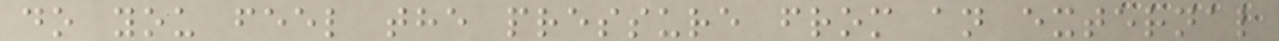do you feel the pressure from an external
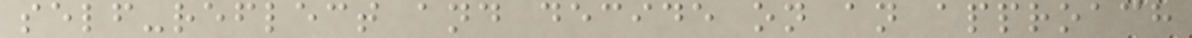self-reflect and decide on an approach
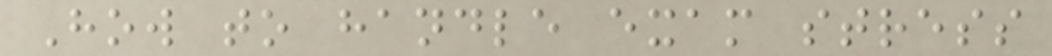How to handle exam stress
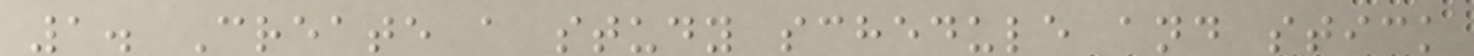1. Create a study schedule and stick
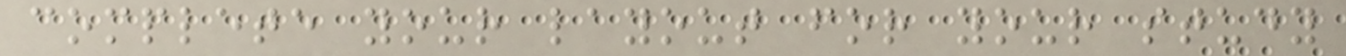complete your layout for your study
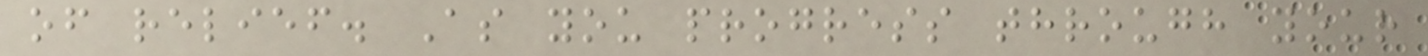of relief. As you progress through your
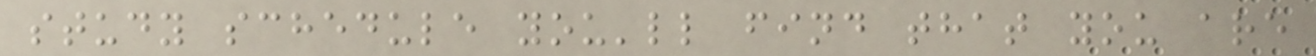study schedule you'll find that you are
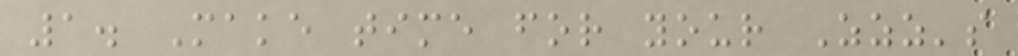1. Make time for your Zzz's
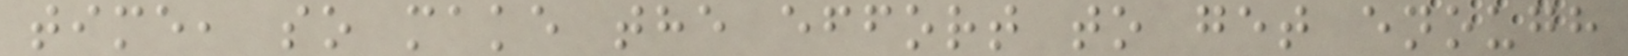time, so make the effort to get enough
